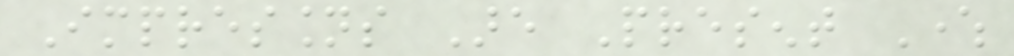Impressions Are Present Where
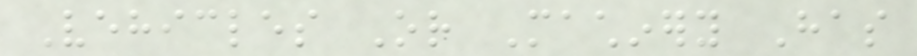Vehicles Or Machinery Has
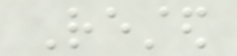Rested
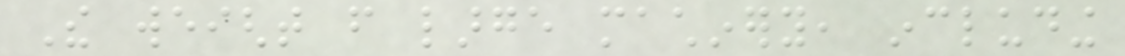The weight from large machinery, including
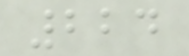224
